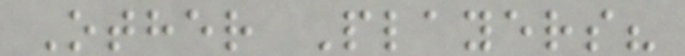Other Players?
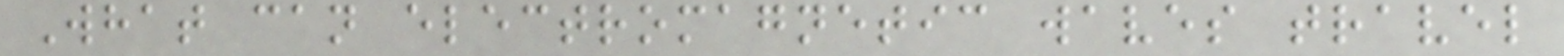What can electromagnetic waves travel
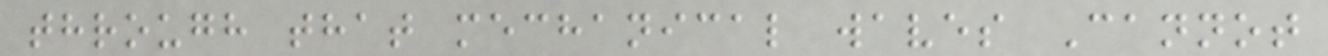through that mechanical waves Cannot
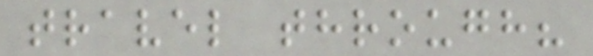travel through?
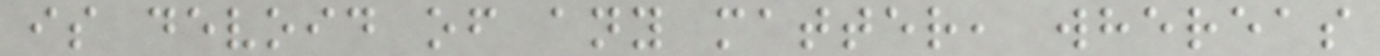is devoid of any matter, whereas
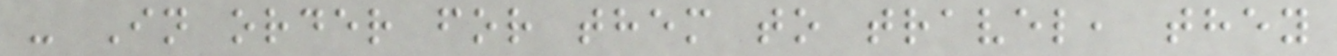- In order for them to travel, they
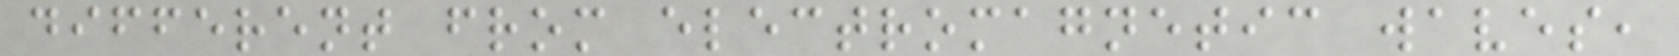different from electromagnetic waves,
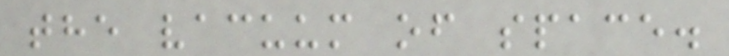the vacuum of space.
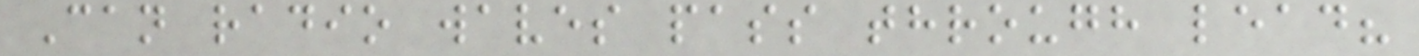Can radio waves pass through lead?
